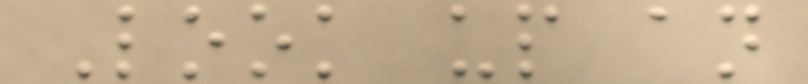Look up an
